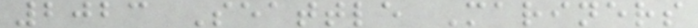2023 Seattle Mariners
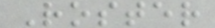Roster
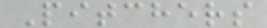Pitchers
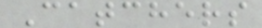Catchers
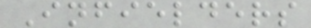Infielders
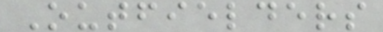Outfielders
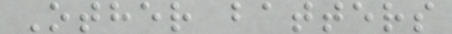Other batters
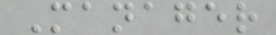Manager
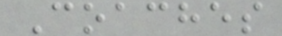Coaches
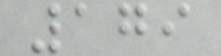179
